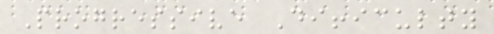Progressive Difficulty
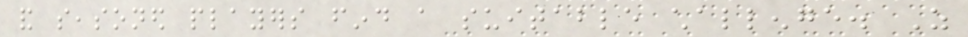and seasoned players find a suitable challenge. As
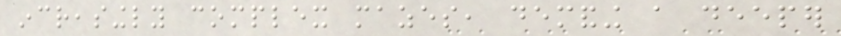increasingly complex mazes, demanding a deeper
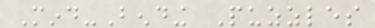Mind-Bending Puzzles
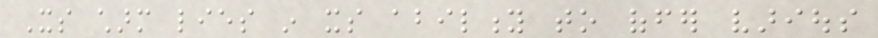Its charm lies in its ability to offer various
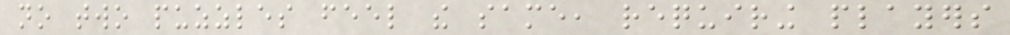no two puzzles feel the same, requiring players
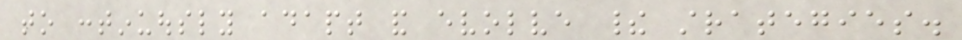to continuously adapt and evolve their strategies.
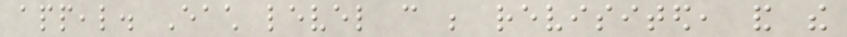appeal. Each level can be revisited, and the
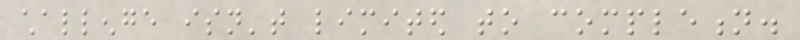challenge isn't limited to completion.
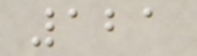121
